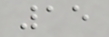15
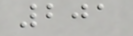201
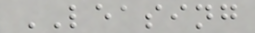LEASING
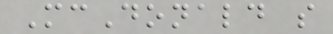McDonald s
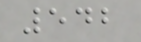542
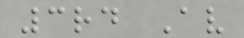3rd Av
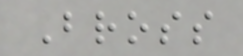Bross
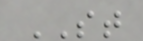ST
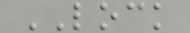LOCK
